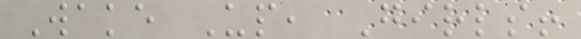Wake Up, Girls!
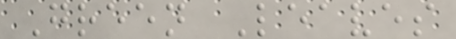Green Leaves
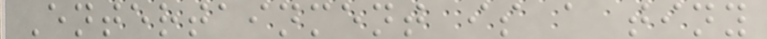Entertainment is a tiny
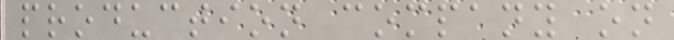production company on
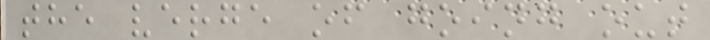the verge of going out
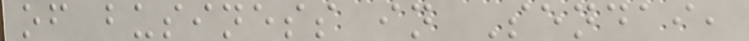of business in Sendai,
